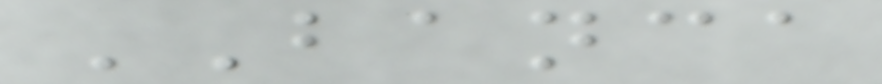BANCA
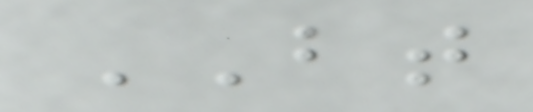BT
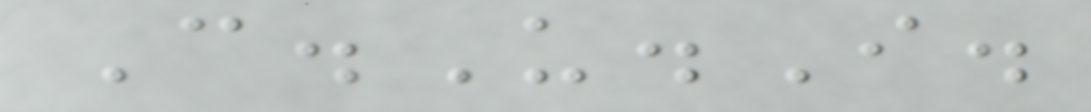C.U.I.
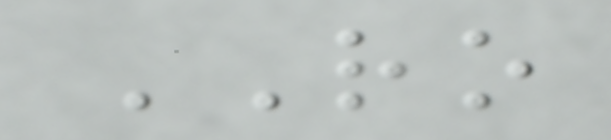RO
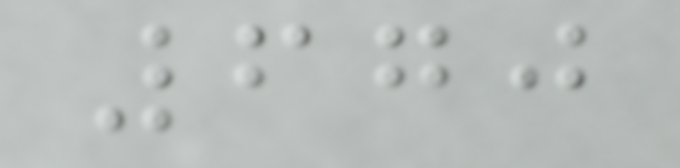670
